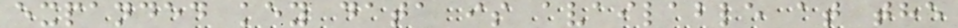expanded key data is available at the
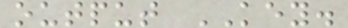output KEY.
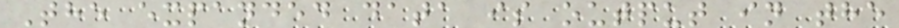The expanded data is output in the
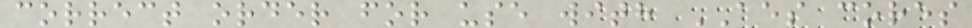correct order for use with AES cores
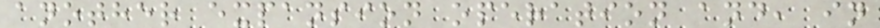another expansion operation and, in
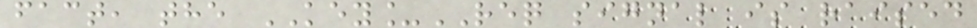fact, the KEY_REQ signal is raised
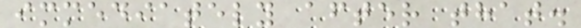immediately after that.
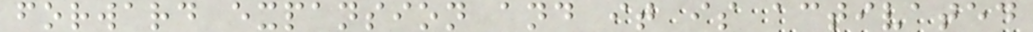forward expansion and it is activated
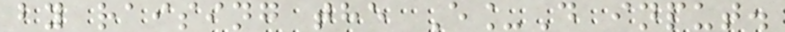by raising the E_D input.
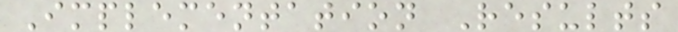Implementation Results
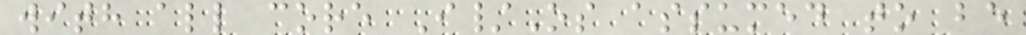with all core I/Os assumed to be
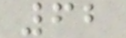62
